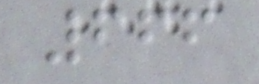666
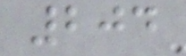204
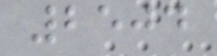2504
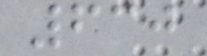630
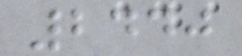2440
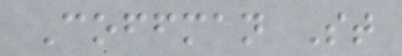Coffman St
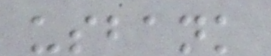usbank
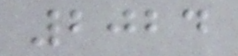2024
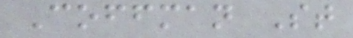Coffman St
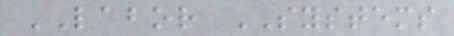LABOR SYSTEMS
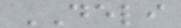DELI
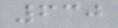630
